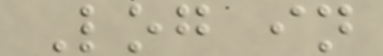Log in
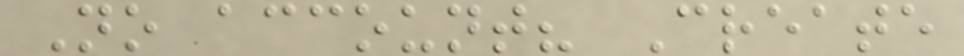No account? Create
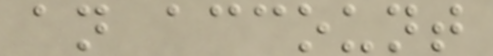an account
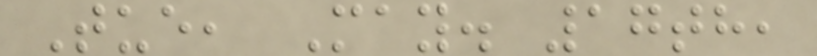Tue, May. 17th,
